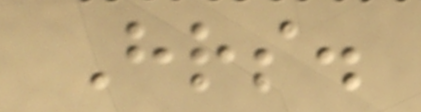Hrs.
